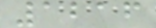1216
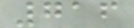716
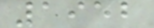1952
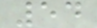54
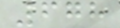678
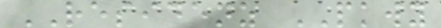RESIDENZ PKWY
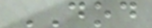DOD
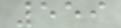559
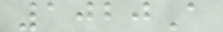1020A
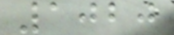1020
